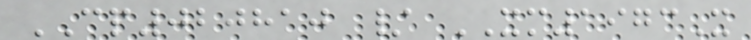CP020810 / XM1973X
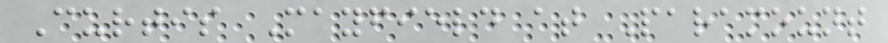Curtis Mayfield at Paramount
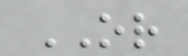OR
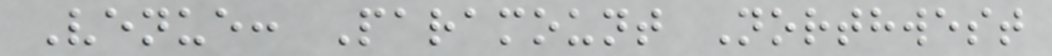Venue: Paramount Northwest
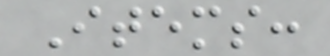Items:
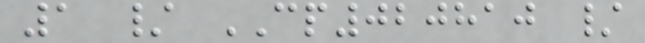1 / CP020810 /
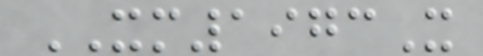XM1973X
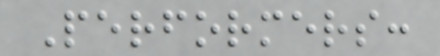Performers:
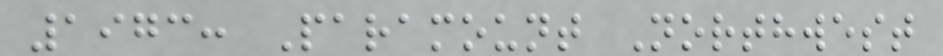1973: Paramount Northwest
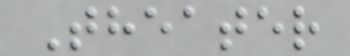Theater
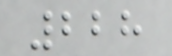228
